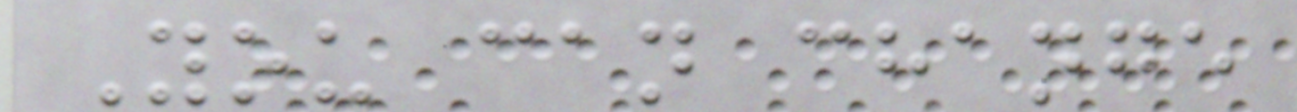You can change
